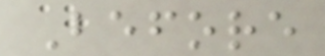Before
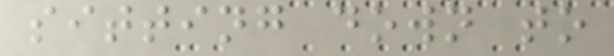sitting down to
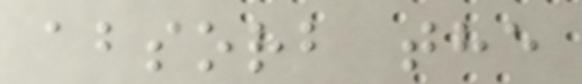absorb the
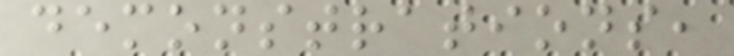demonstrations,
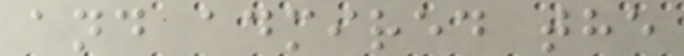and admired the
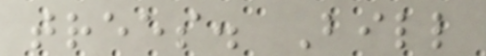trees. Bill
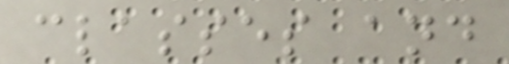classes and
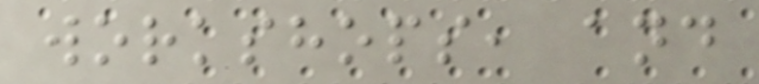workshops, and
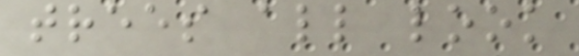trees all look
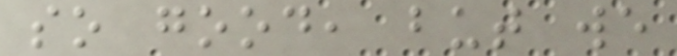so good, but we
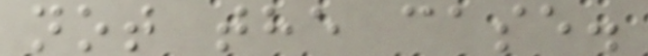not the case.
